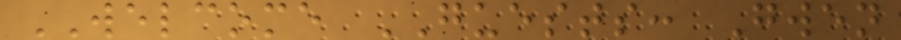WELCOME GUESTS: Gwen
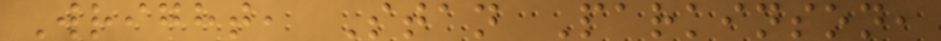Wright, Stan Parkinson,
